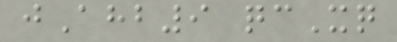jAhb9 qcXq
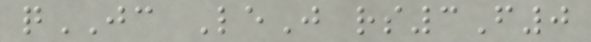qJC LeJ rs3F0
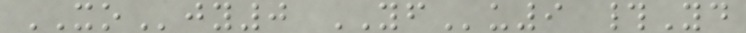XOjy0 YFu9 #Yd
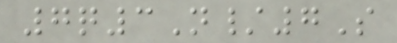7q3N/7S
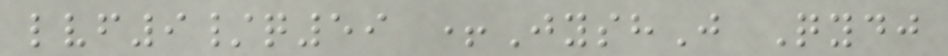lvf9/q59 +JyshJ Qydj
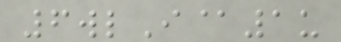6wlI@1u
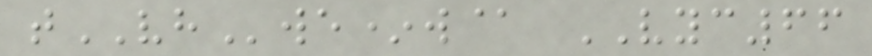tVHwe*w@ VYC66
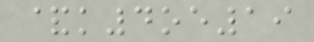&k4oe19
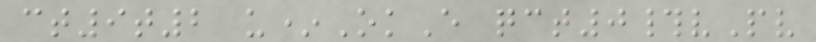ct9t2 u*OkE qct0#vPv
